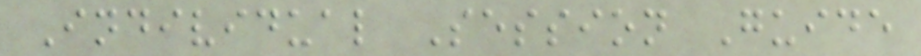Individual Session Guide
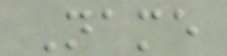Name
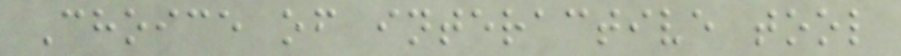Choice of interactive tool
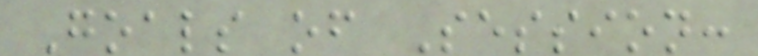Goals of Session:
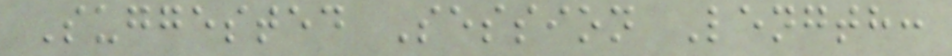Suggested Session Length:
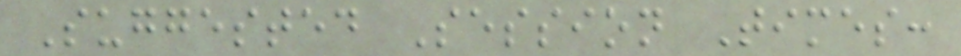Suggested Session Times:
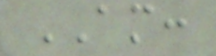AM:
